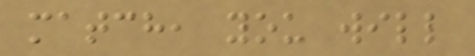match, you will
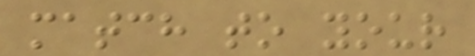match to your
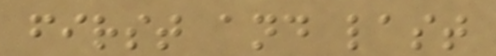first and last
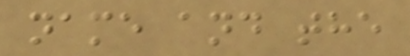name and the
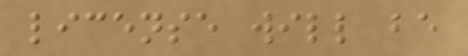license will be
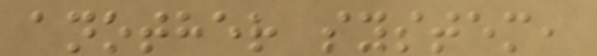another system,
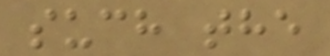such the
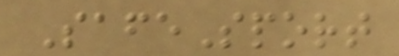SafeSport
